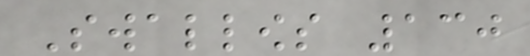Swallows 130
